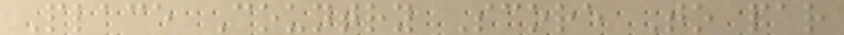Place Country Score To par
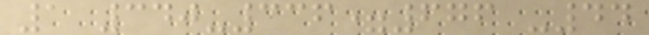1 340-336=676 -44
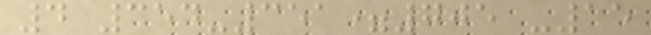4 354-351=705 -15
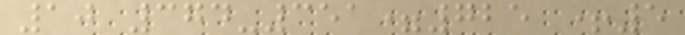10 374-351=725 +5
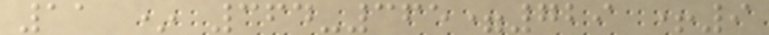11 * 364-365=729 +9
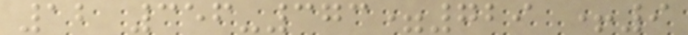12 356-373=729 +9
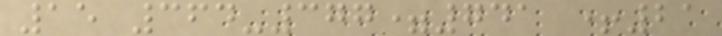15 364-377=741 +21
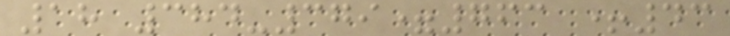18 384-379=763 +43
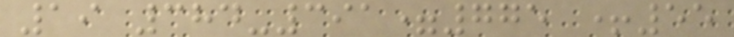19 384-391=775 +55
